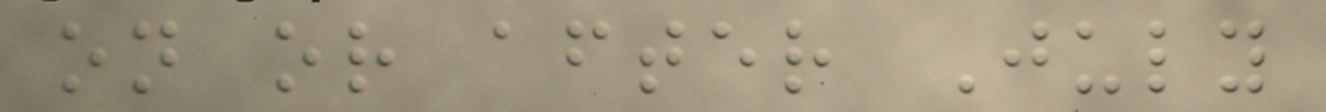on or after July
